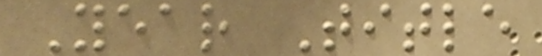Year Title
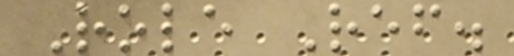Role Ref.
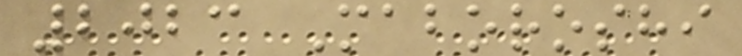2023 Maboroshi
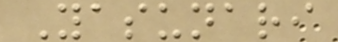Yasunari
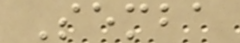Semba
